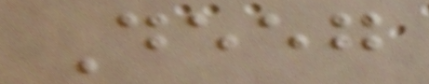Deeg
